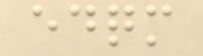edqm
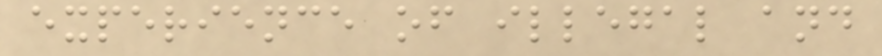experience of illegal and
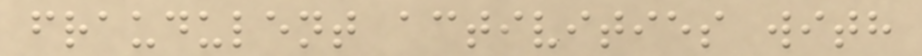fraudulent activities with
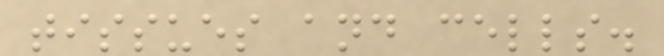tissues and cells.
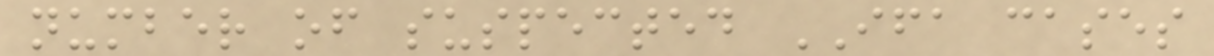number of suspected IFA cases
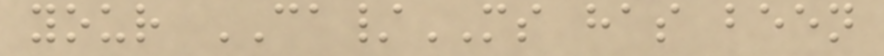your CA/MS has been
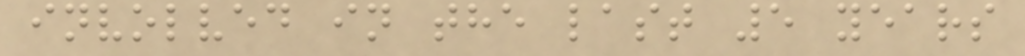involved in the last 5 years
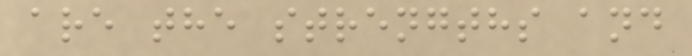are the strengths and
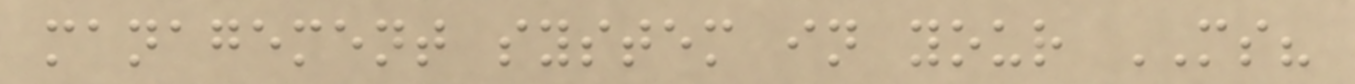management system in your MS?
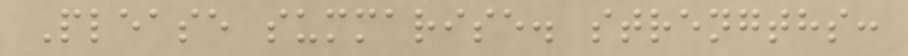Please summarise. strengths:
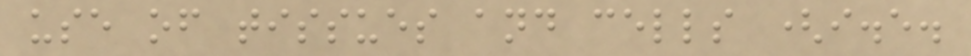use of tissues and cells (i.e.
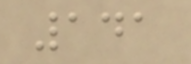141
